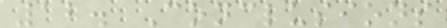12. Conclusions
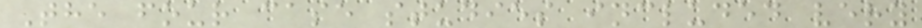The four case studies included very
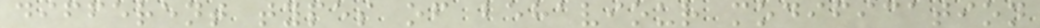different types of behaviour modification
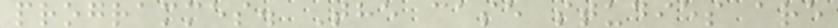programmes. The case studies are
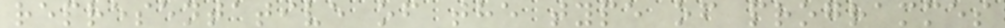representative of the type of programmes
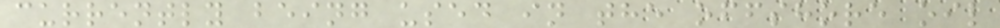currently being used in the offshore oil
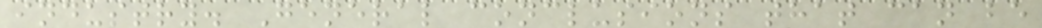industry. General conclusions that can be
